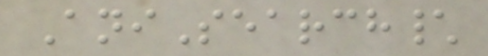AniSearch\
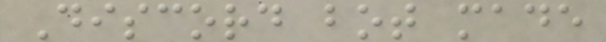Discord bot made
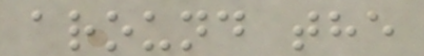around the
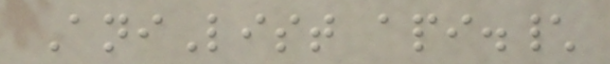AniList api.\
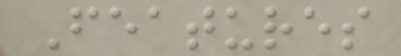Features
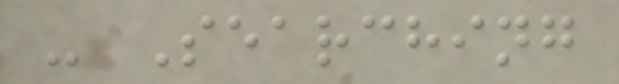- Searching
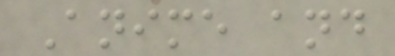Anime and
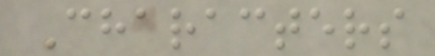Characters
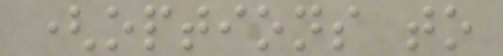(options to
